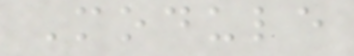Module
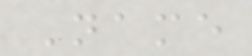Name
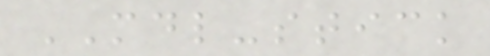MDL-stick
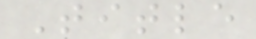Title
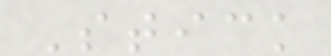Stick
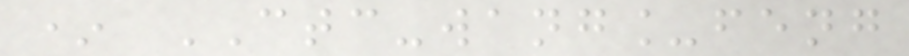* CTC-wang_feng
